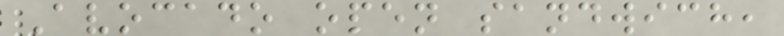Avocado open sandwich,
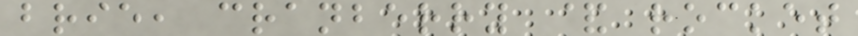brie, cranberry & rocket
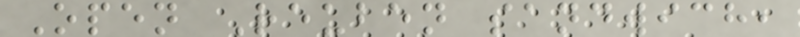Open Reuben sandwich,
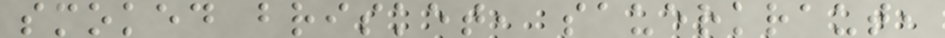smoked brisket, sauerkraut,
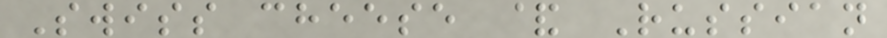Swiss cheese & Russian
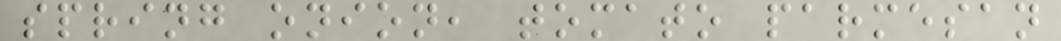spring onion, tomato parmesan
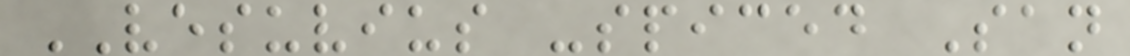VESUVIUS -spiced San
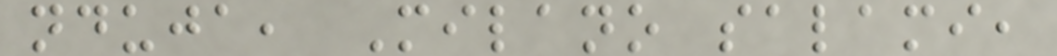nduja, Milano salami,
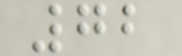72
